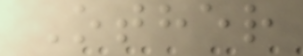Other
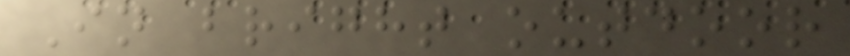In bright outdoor
